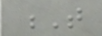T
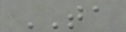TA
